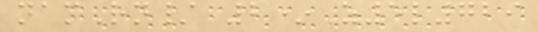namRn/ 2*Z5l729
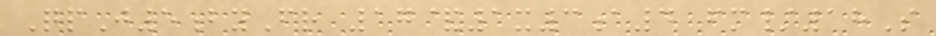QpJ5byFr 17&1x3a4 fm/18S
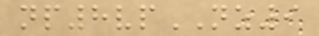np8vpNZ9
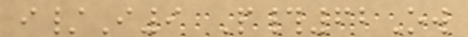i/I9 P#62Ow
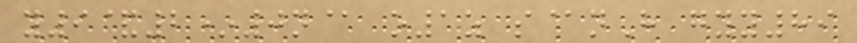y9&2*0n@ o1z s@nH gyy89
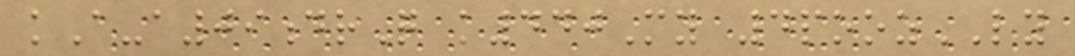kA-a09drQ k440My 4poozLY
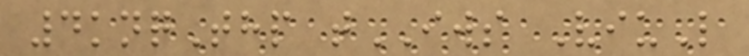4knqThp tIWS ViuL
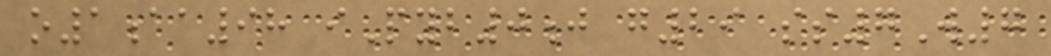o1aa98 iPyb0j g29 ss7W7
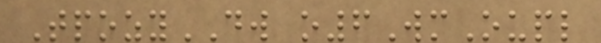TpozyDW o6WmOupl
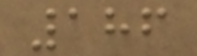186
